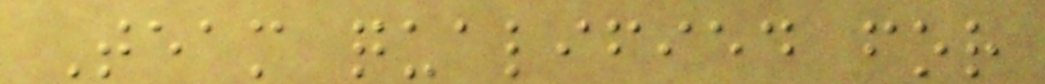Team qualified for
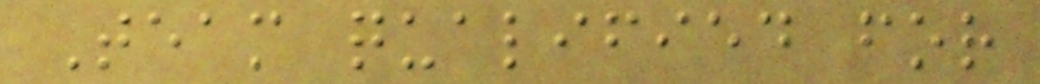Team qualified for
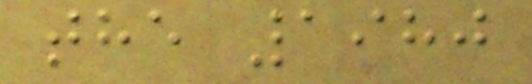the 1980
